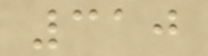310
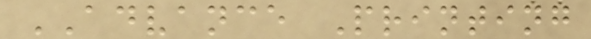ADVANCE Printing
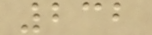232
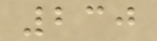230
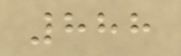888
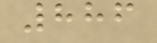886
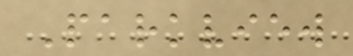Parkview
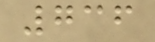736
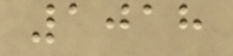1018
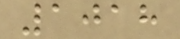1018
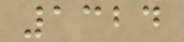1324
